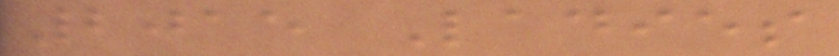2015 Ladies
